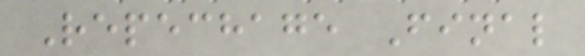Repechage Final
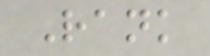Rank
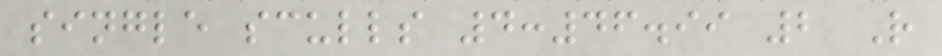single sculls 4:46.99 2 R
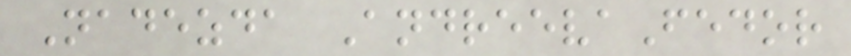Nadezda AndreevaFedor
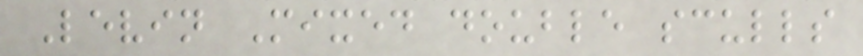Levin Mixed double sculls
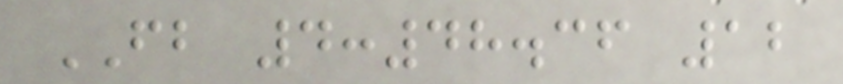FB 4:48.36 12
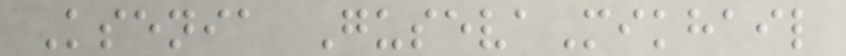Ksenia GusevaMikhail
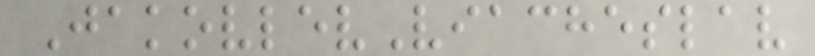JakovlevViacheslav
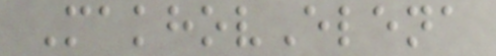MakhovElena
